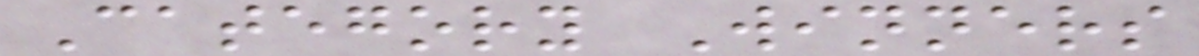Category Winners
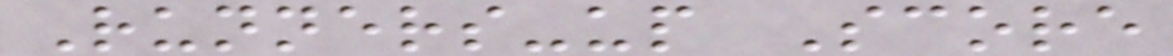Runners-up Score
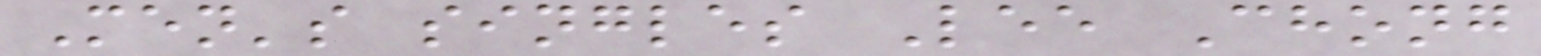Men's singles Lee Chong
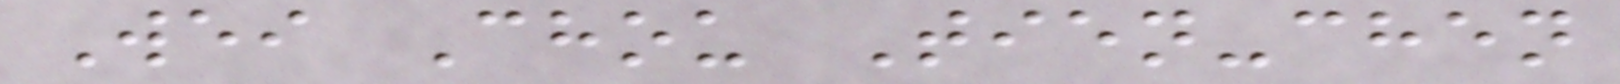Wei Chou Tien-chen
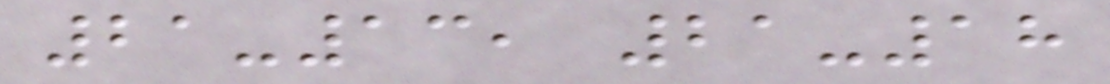21-13, 21-18
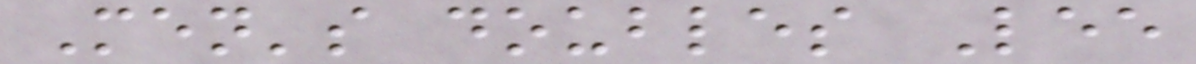Men's doubles Lee
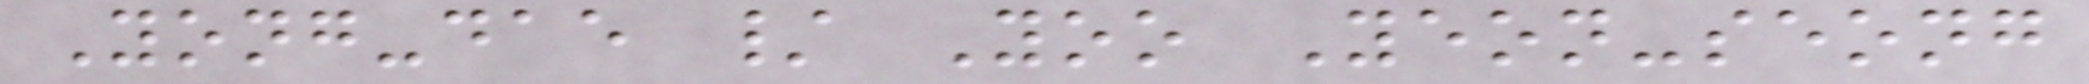Yong-dae / Yoo Yeon-seong
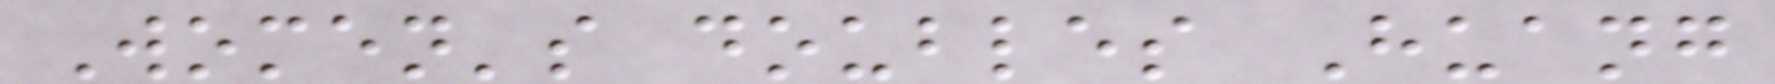Women's doubles Huang
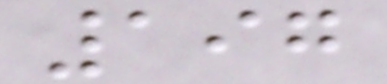197
